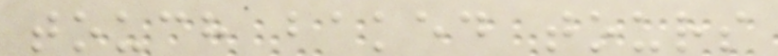touch baked tours
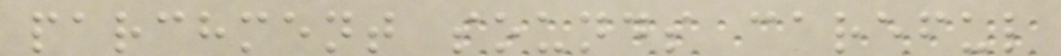parchment sounds careful
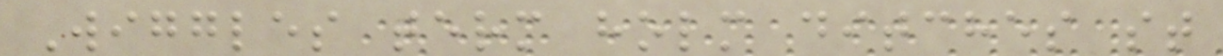Wiggles term holm ditches st
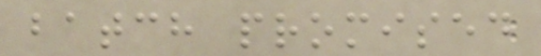batch promised
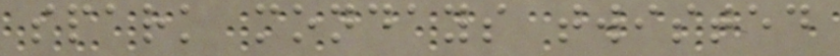spark mondays twisted
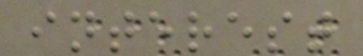interest
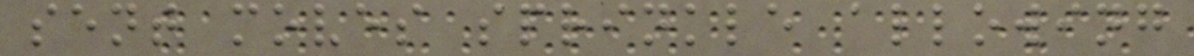sent moves sprinkle allowing
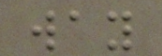way
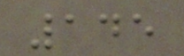145
